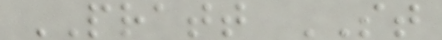PRATT ST
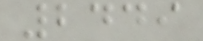2449
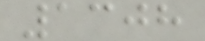1308
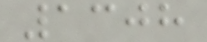1308
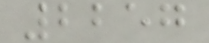2257
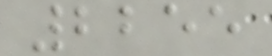2255
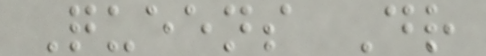Queens Dr
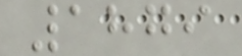1879
